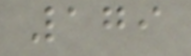179
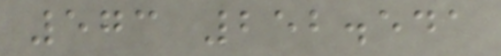573 252.541
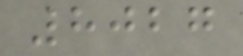8027
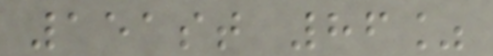151st 86%
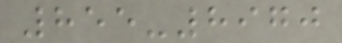855-8970
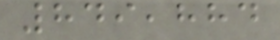849,884
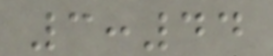3:44
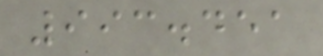993.451
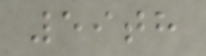59th
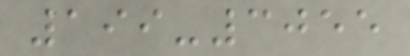199-3055
